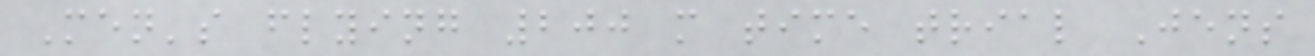Men's flying 200 m time trial Jens
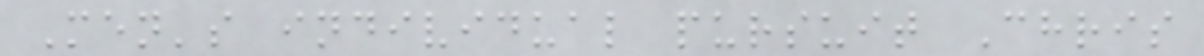Men's individual pursuit Chris
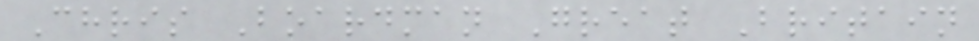Chris Boardman Great Britain
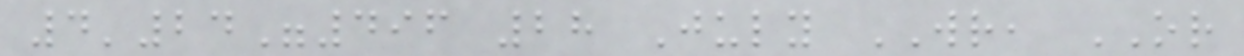4'24"496 28 July WR, OR
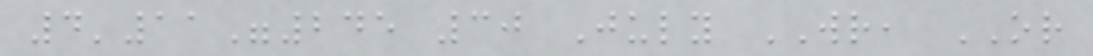4'11"245 30 July WR, OR
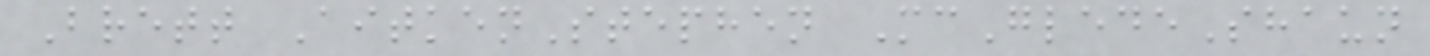Brett AitkenStephen McGledeShaun
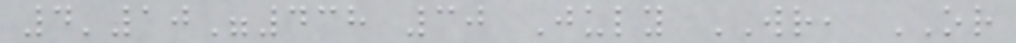4'10"438 30 July WR, OR
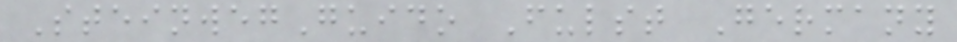SteinwegGuido Fulst Germany
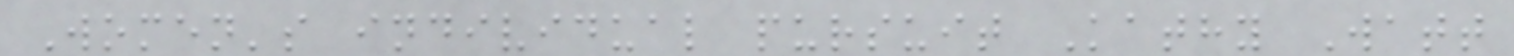Women's individual pursuit Kathy Watt
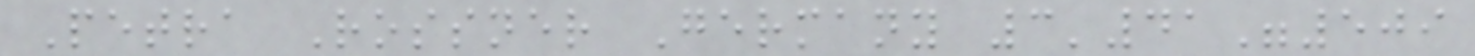Petra Rossner Germany 3'41"509
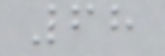68
